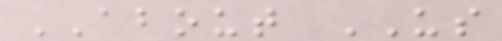ABOUT US
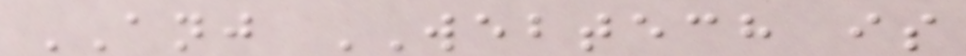ANJ WEBTECH is
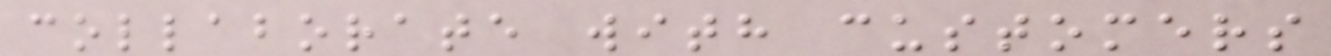collaborate with customers
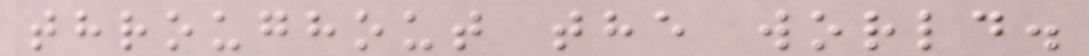throughout the world.
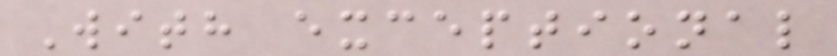With exceptional
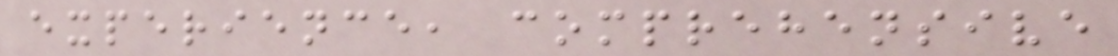experience, comprehensive
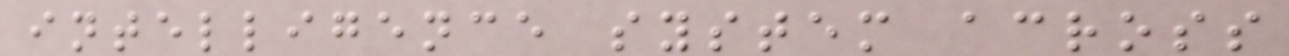intelligence system across
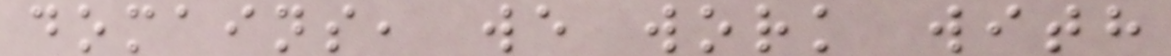domains, we work with
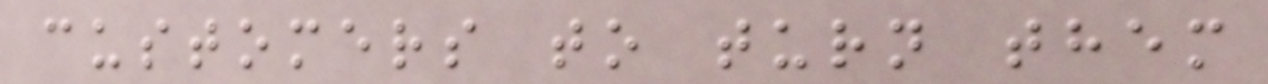customers to turn them
